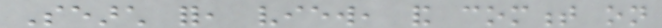Search for, view, and comment on
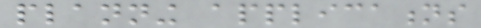planning applications
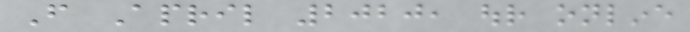From April 2020, our online
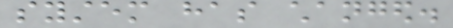system has changed.
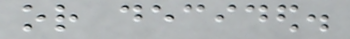or decided.
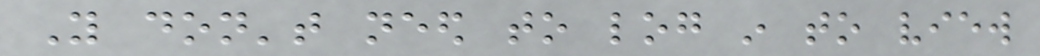You don't need to log in to view
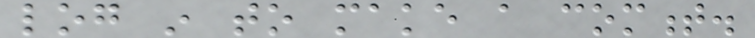log in to make a comment.
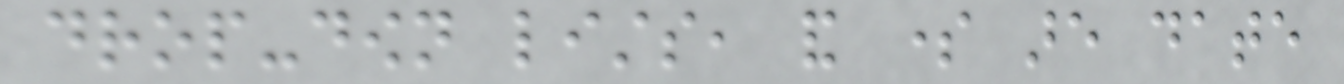drop-down lists, and some are date
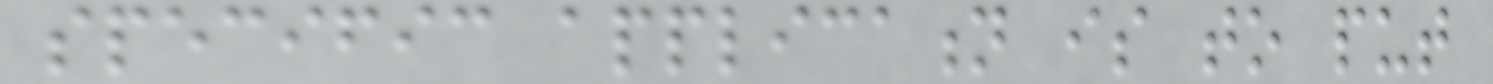specific application is to put
